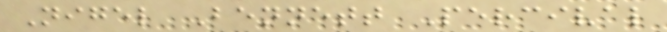Nigel Bennett Percival
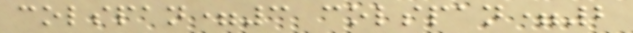colspan=3 colspan=2
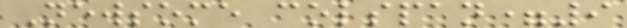Newsome colspan=9
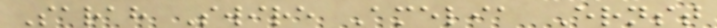Sarah Swire Amelia Ernst
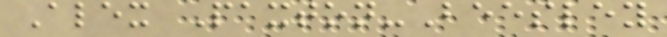Alex Paxton-Beesley
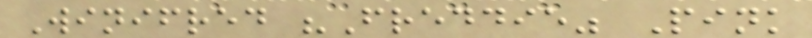Winifred "Freddie" Pink
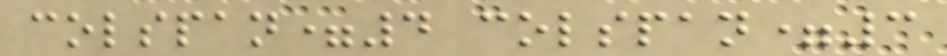colspan=4 colspan=3
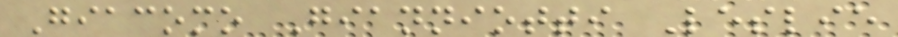Giacomo Gianniotti Leslie
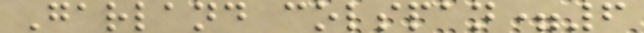Garland colspan=6
